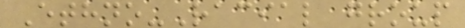Ethno-Racial group
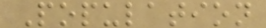Population
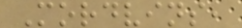Mordvins,
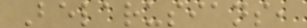Belarusians,
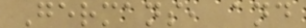Germans, and
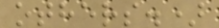others.)
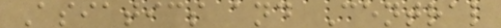Asiatics and Central
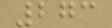273
